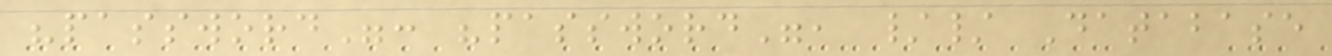"password": "password", // Database
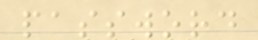password
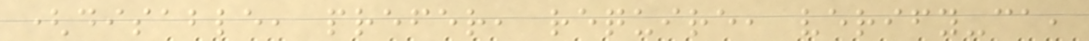(disable, prefer, require, verify-ca,
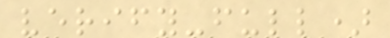verify-full)
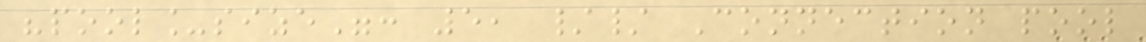"pool_size": 5, // Connection pool
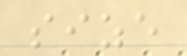size
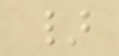}
